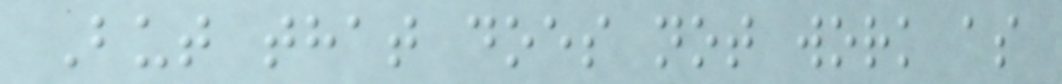But that does not work as
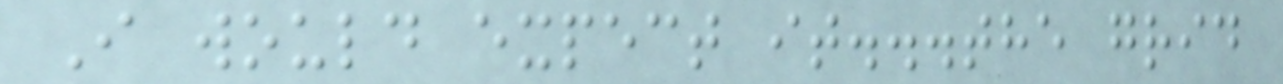I would expect it...the grid
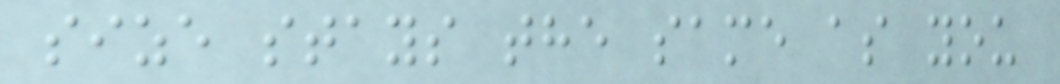size stays the same as you
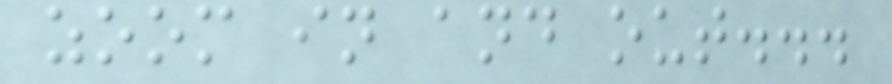zoom in and out...
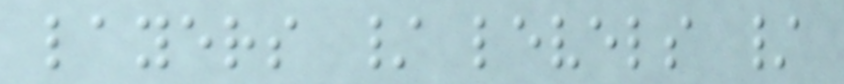layers / levels /
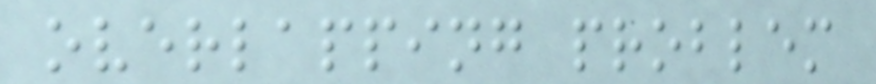overlapping problem
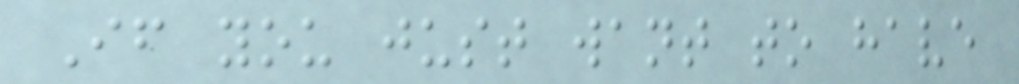If you just want to have
